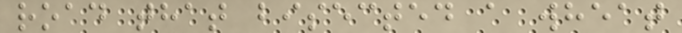road that bisected a wheat
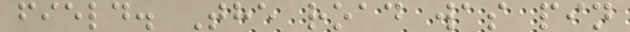field. The road was pin
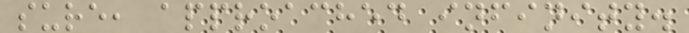sure, approached infinity.
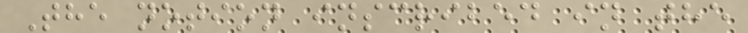The notion inscribed in the
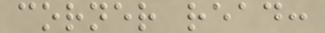corner read:
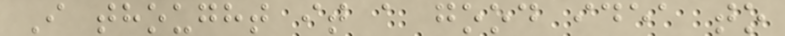I thought it a good idea to
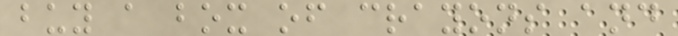buy a box of crayons and
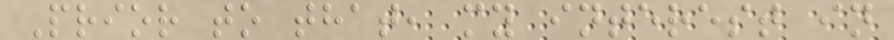Prior to that, my interest in
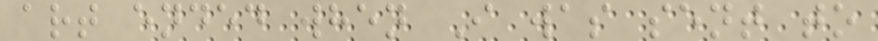art ended when I was sent to
